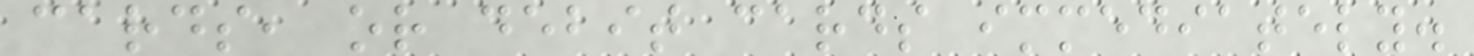cards, or debit cards immediately.
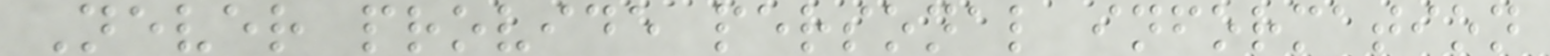Never provide personal information
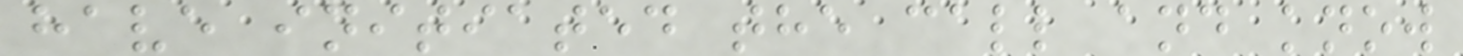have initiated the call and know
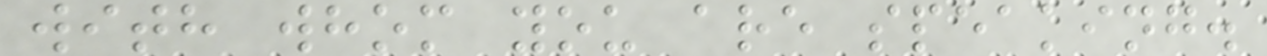with whom you are speaking.
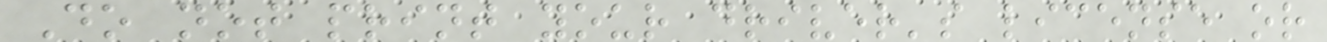Do not print your driver's license or
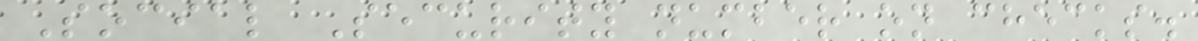Social Security number on checks.
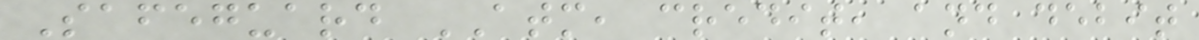Safeguard ATM, credit, and debit
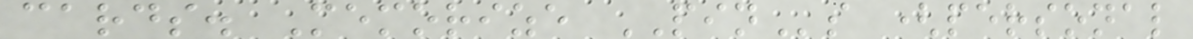cards. Memorize PINs (personal
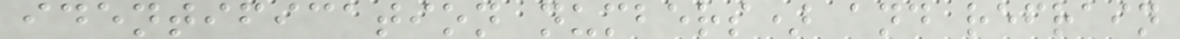identification numbers) and refrain
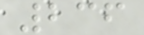236
